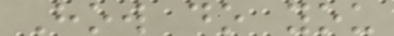How do you
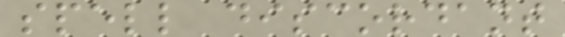spell discordant
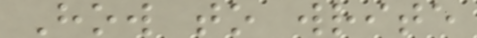How to write
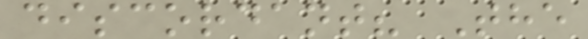discordant? The
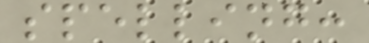spelling:
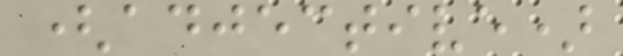(adjective)
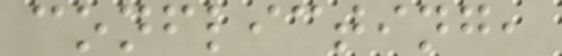conflicting,
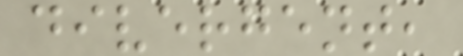divergent,
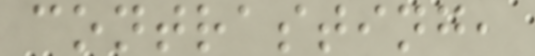contrasting,
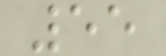55
